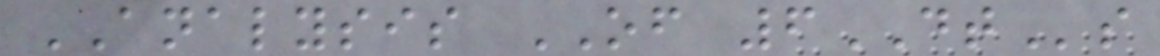ANALYSIS OF 6DTs
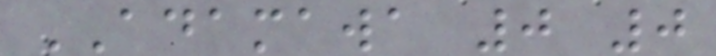ADAMAWA 0 0
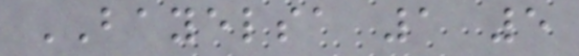BAYELSA 1 5
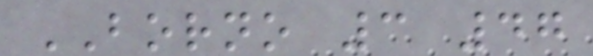BORNO 3 47
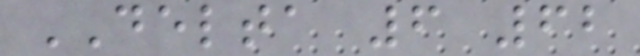DELTA 6 62
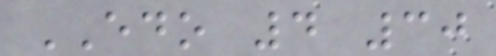EDO 4 30
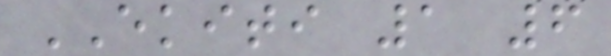EKITI 1 6
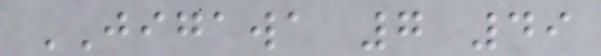JIGAWA 7 49
